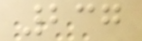237
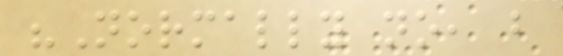"Normally no, but
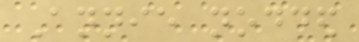Annie nodded
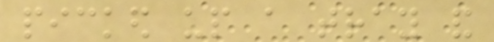picked up a tray and
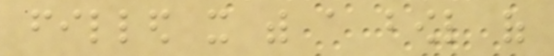filled it with a bowl of
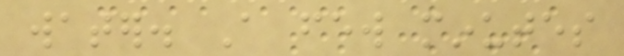water. A few minutes
